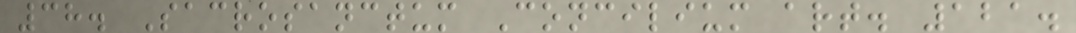38. Sacrosanctum Concilium art. 121.
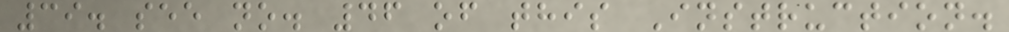39. see no. 46 of this Instruction.
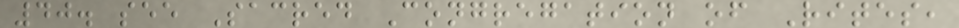40. see Sacred Congregation of Rites,
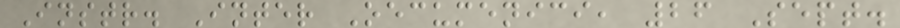Instr. Inter Oecumenici, 26 Sept.
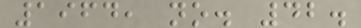1964, no. 42.
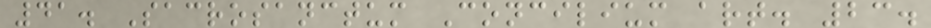41. Sacrosanctum Concilium art. 23.
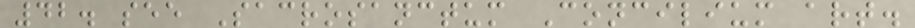42. see Sacrosanctum Concilium art.
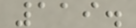119.
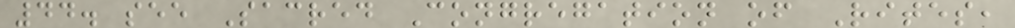44. see Sacred Congregation of Rites,
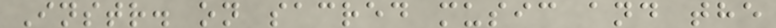Instr. on sacred music and the
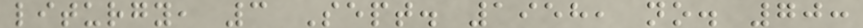liturgy, 3 Sept. 1958, no. 70:
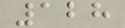128
